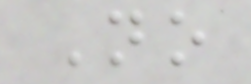No
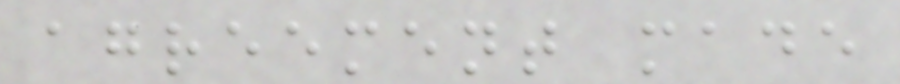agreement made
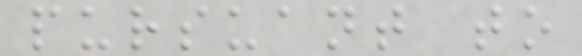pursuant to
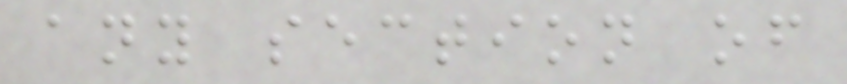any section of
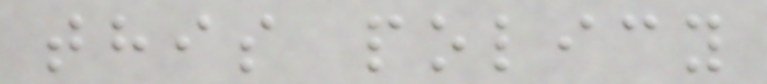this policy
